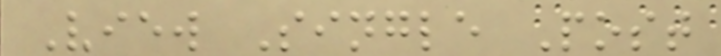View Single Post
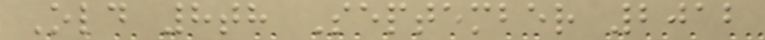Old 8th September 2012
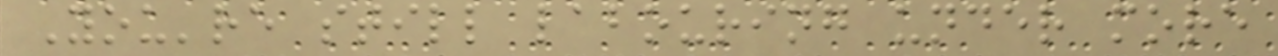You're still labouring under more
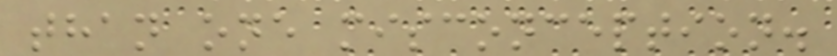than one misconception.
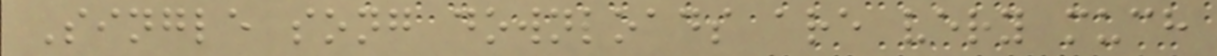Single song downloads are very much
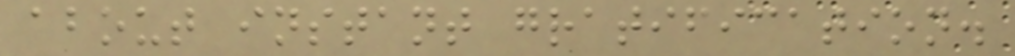about instant gratification.
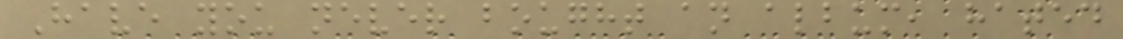Have you never bought an album, hated
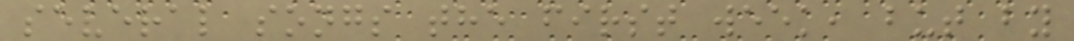several songs the first week, but by
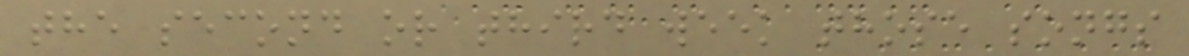the second or third week those songs
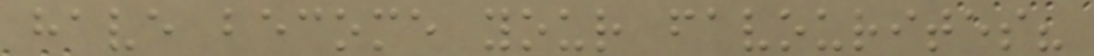have become your favourites?
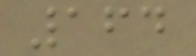164
